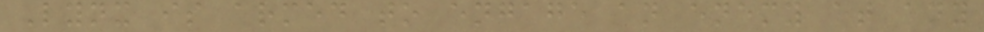Lynx is armed to engage an enemy at any
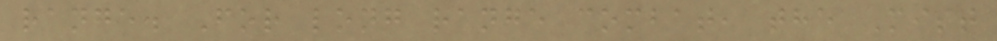range. For long range combat, the Mist
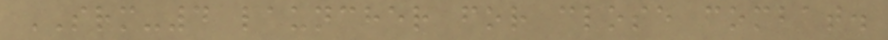SRM-4 launcher for close combat.
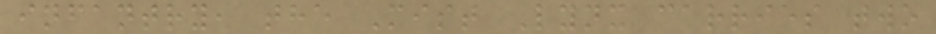infantry, the Mist Lynx carries two
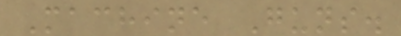Machine Guns.
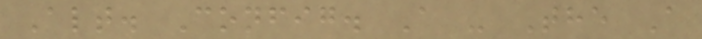Alt. Config. A - The A
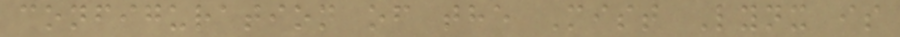configuration of the Mist Lynx is
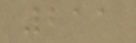211
